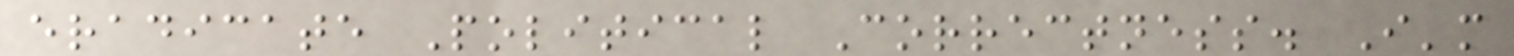eradicate Political Correctness. I'm
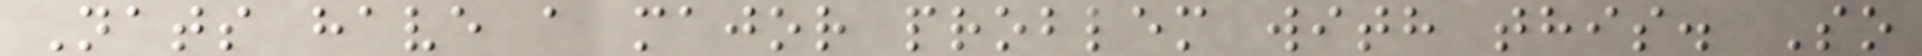Nats have a major problem with this. So
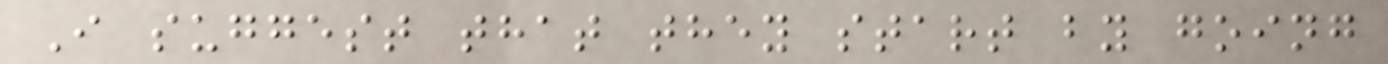I suggest that they start by going
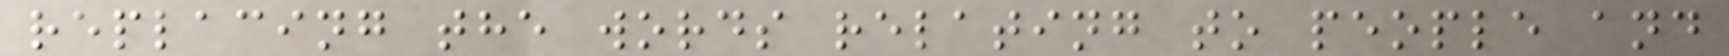replacing the words relating to people and
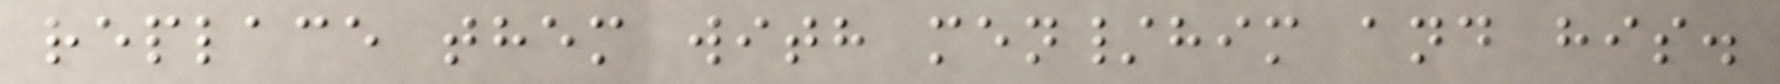replace them with men/him and his.
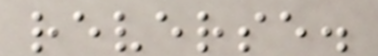reverse.
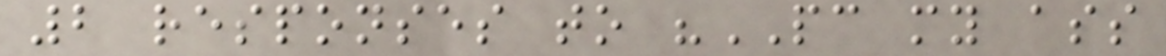2 responses to "PC my ass
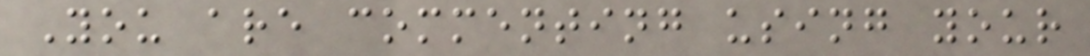You are commenting using your
